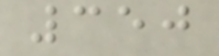350
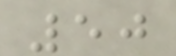50
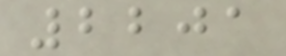2201
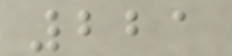221
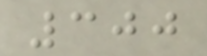300
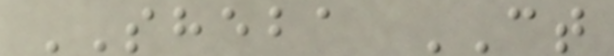SHEBA CT
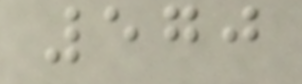570
